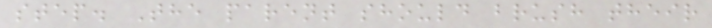step. The parent should brush their
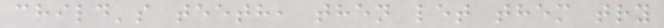child's teeth, then let them try
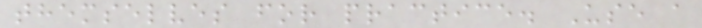themselves for practice. Use a
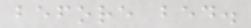before bed.
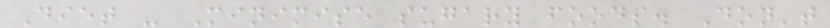Diet - Minimise sugary foods. Don't
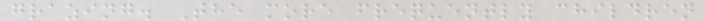grazing. The more frequently children
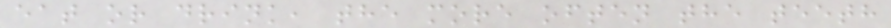eat or drink, the more often the teeth
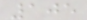105
